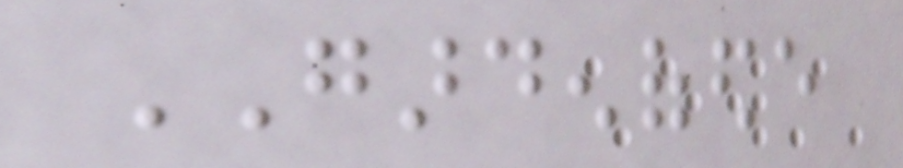GARDENOFEDE
